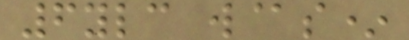6ylc w@s*
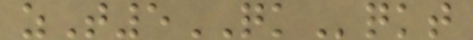zT5QKqkt
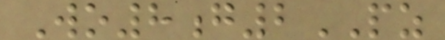Wo8g2PZ
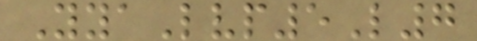YyaLvp5L7
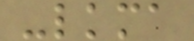-lkma
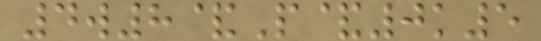4w8&P&0k5
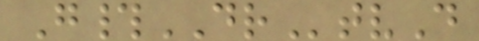G#DRtvD
